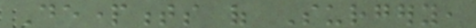Departments of Surgery,
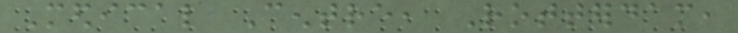Medical Centre, Rotterdam,
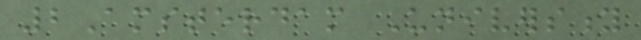2Amsterdam University
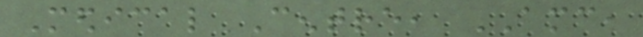Medical Centre, AMC,
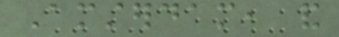Amsterdam, and
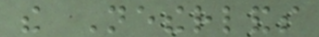the Netherlands
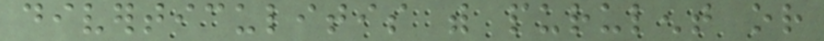diverticulitis with purulent or
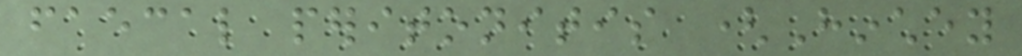faecal peritonitis (Hinchey
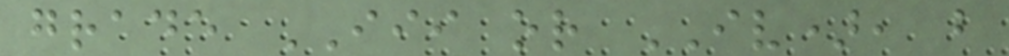grade III or IV), but
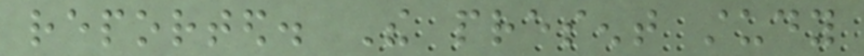reported. The present study
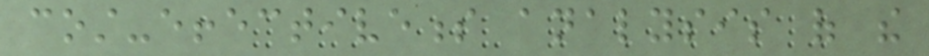cost-effectiveness analysis of the
